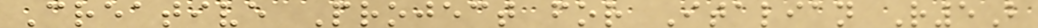Creative Project for Italian R5B
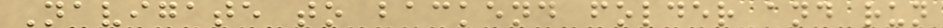Navigate to backend folder and run
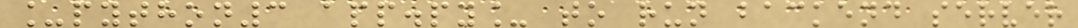_python3 app.py_ to run backend server
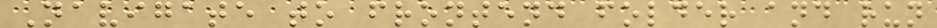Navigate to frontend folder and run
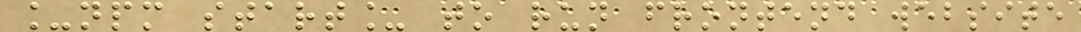_npm start_ to run frontend website
